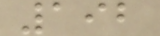192
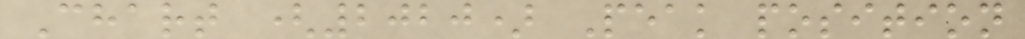Chart (2020) Peak position
